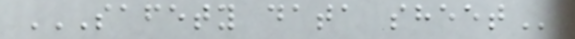SAFETY DATA SHEET
